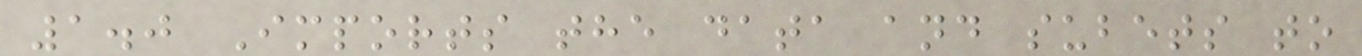1.0 Imports the data and subets to
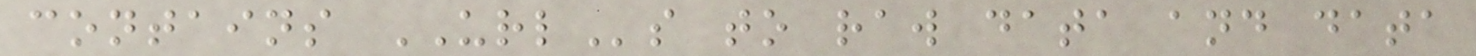contains URLs to raw data and data
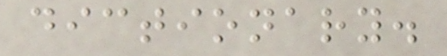dictionary.
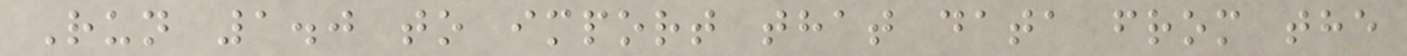Run 1.0 to import that data from the
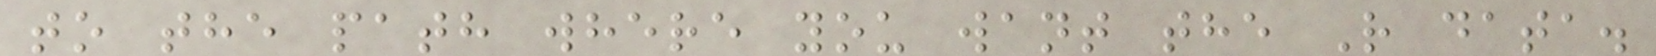to the path where you want the R data.
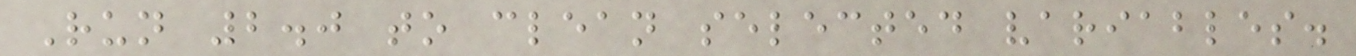Run 2.0 to clean selected variables.
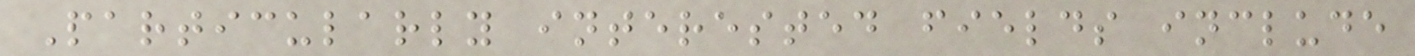Particularly interested fields include
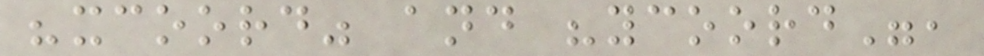"xcoord" and "ycoord",
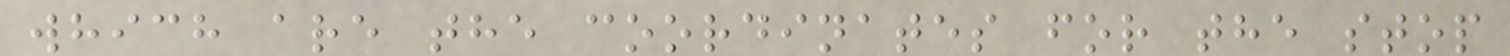which are the coordinates for the stop
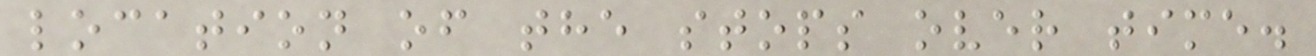location of the stops over time.
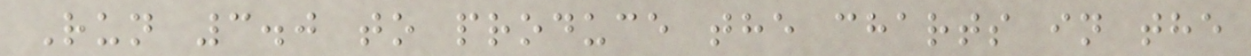Run 3.0 to produce the charts in the
